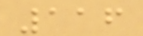116
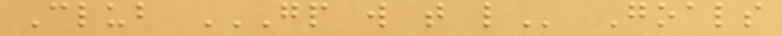Club GP W T L Goals
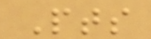Pts
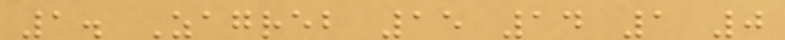1. Zagreb 15 14 1 0
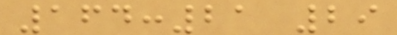164:21 29
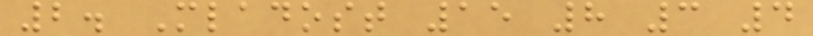2. Mladost 15 8 3 4
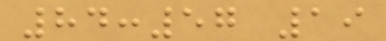84:57 19
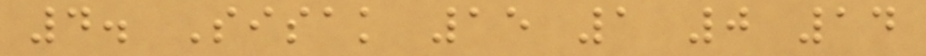4. Sisak 15 1 0 14
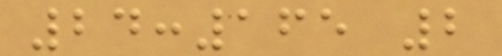24:165 2
